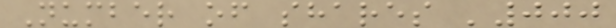Number of shares '000
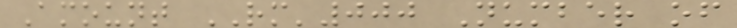Amount RM'000 Number of
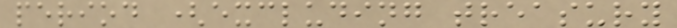period (excluding treasury
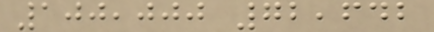100,000 72,642
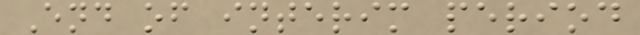End of interim period
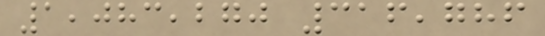1,083,270 316,786
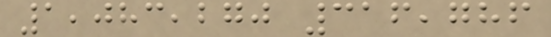1,083,270 316,786
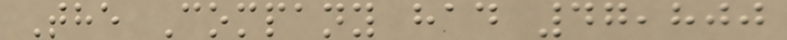The Company had 47,800
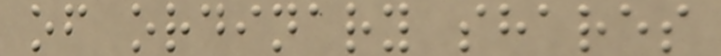of ordinary shares
